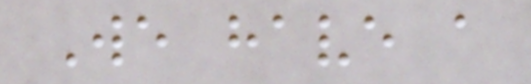We have a
